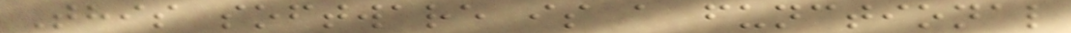This software is a functional
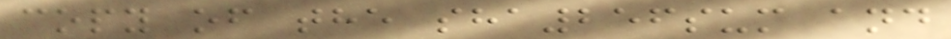copy of the sha256sum and
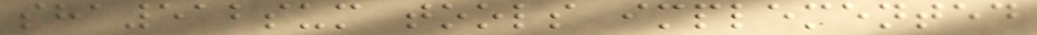sha512sum tools implemented
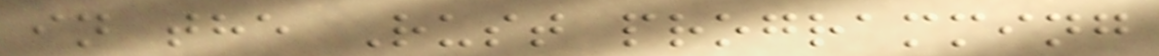in the Rust programming
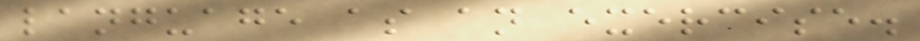language as an exercise.
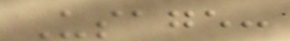Usage:
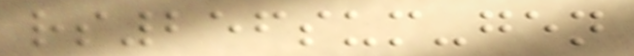rs256sum-gen
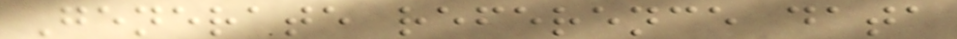Generate reference data
